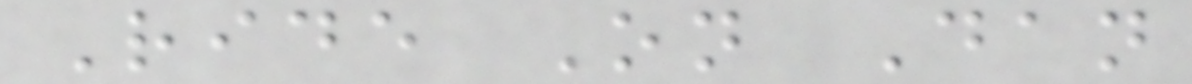Ride On Dan
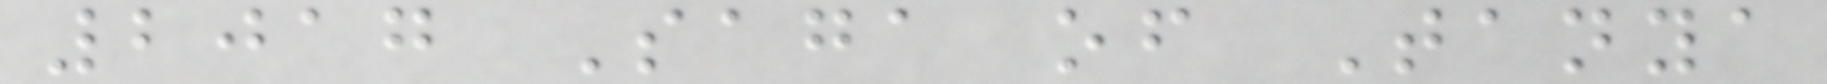2017 Saga of Tanya
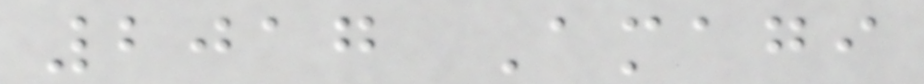2017 Amagi
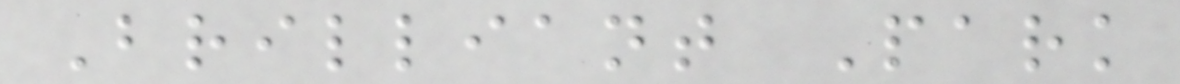Brilliant Park
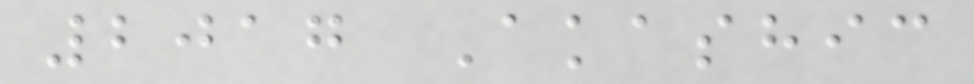2017 Akashic
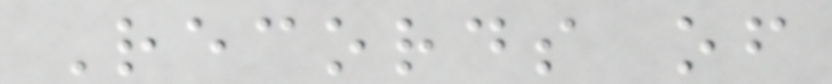Records of
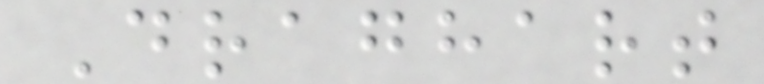Draghart
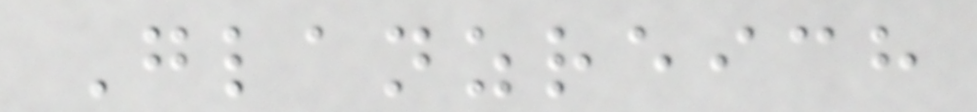Glanzreich
